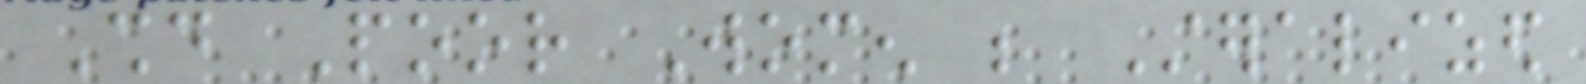Should Poor Women be Steralized
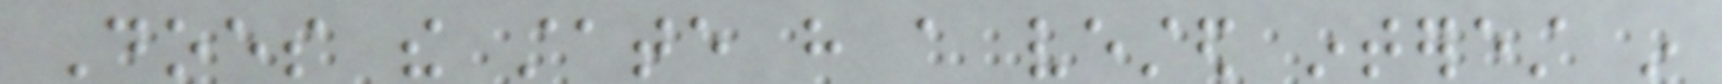Does the state have a vested interest in
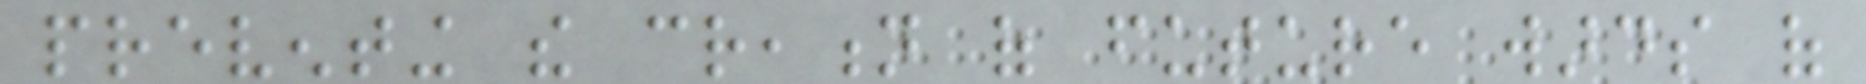preventing the creation of future wards of
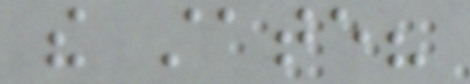the state?
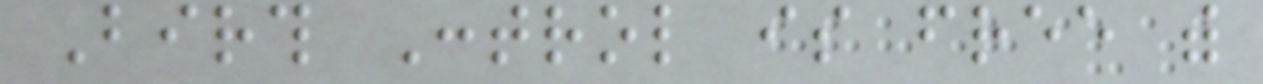Birth Control is free with
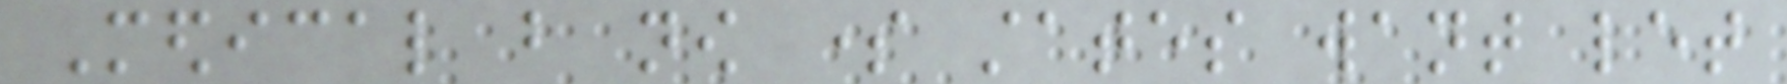Medical but now some states want let
